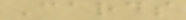Cards
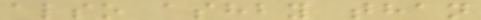also ashby than
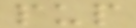pup
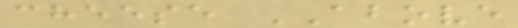cheese ABOVE
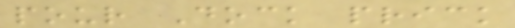pour Dock prick
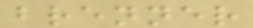brenner
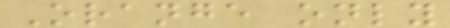Orange only
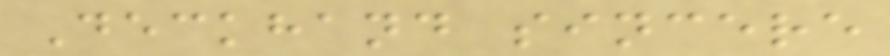Deckhand sincere
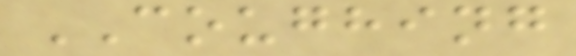COUGHING
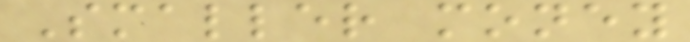Smaller money
